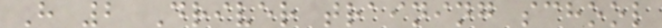H 2 Driver training school
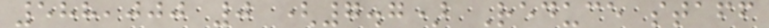588,000 0 (7.7) Reduce staff
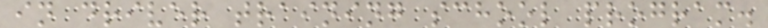in driver training school program.
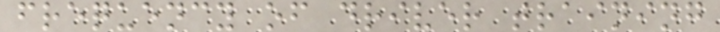frequency of driver training
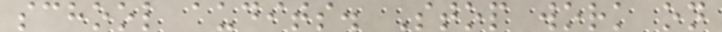school audits. Stop work on
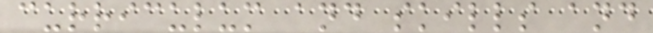curriculum and skills and
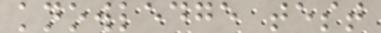knowledge test
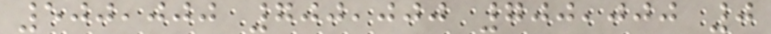500,000 700,000 700,000 0
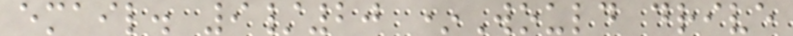email. 9/20 *Would drive
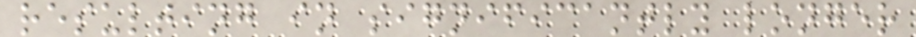resulting in significantly longer
